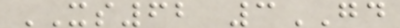XS62 3GD
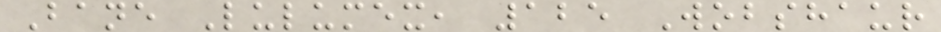Bane Lulumex, 125 Wobshaur
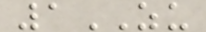1ZU
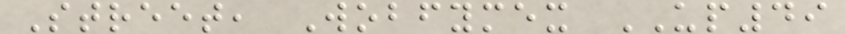Street, Wobfymex UP49
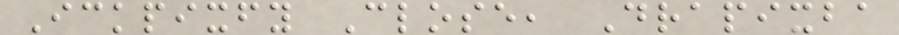Ickpixfy Close, Drapixba
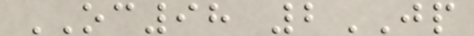OC98 2JP
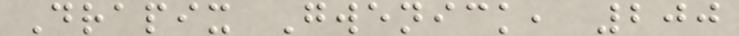Drapix Gwenick, 200
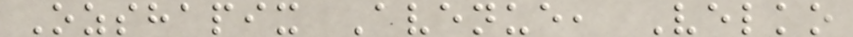Ozshapix Avenue, Velko
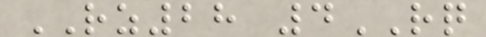RZ28 4RQ
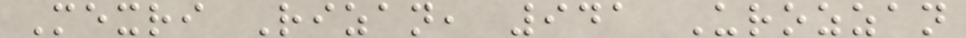Mexri Rizan, 941 Urozzan
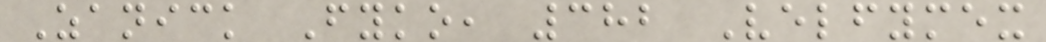Zanick Fyko, 382 Velfymex
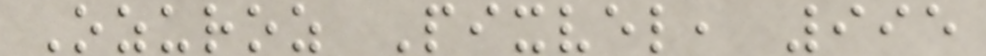Ozuroz Pixvel, 995
